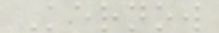Kernow
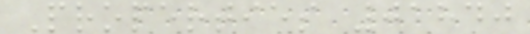Properties 01840
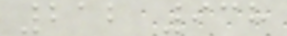212 938
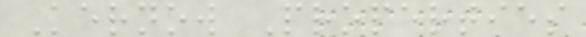Kernow Properties
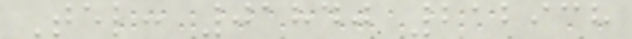Tel: 01840 212938
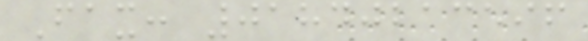Fax: 01840213596
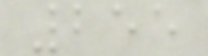255
